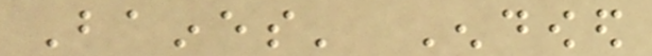Baines' Endowed
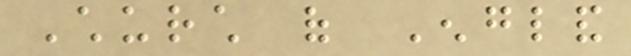Church of England
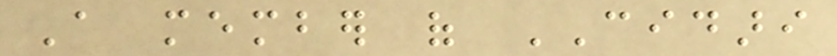A member of CIDARI
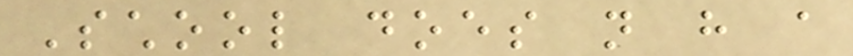School does not have a
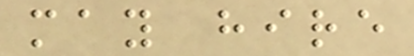may hire
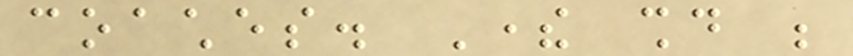coaches. There should be
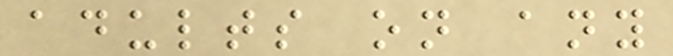adults on any
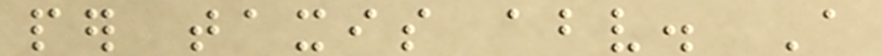per taxis above. A
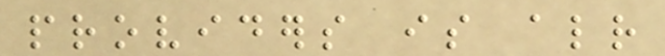providers is already
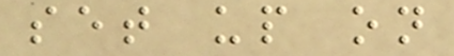set up on
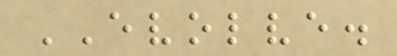EVOLVE.
